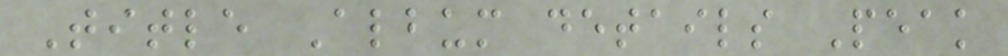Title Album details Peak
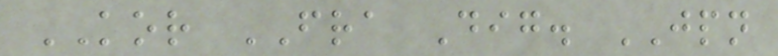KOR FRA Dig. JPN
